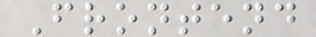Frontend
